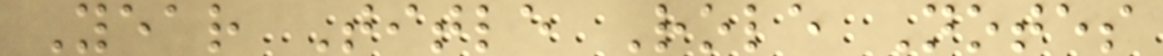Year Title Role Notes
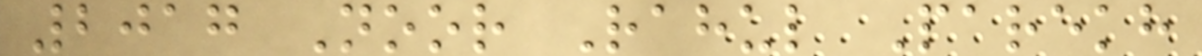2017 Noor Rahul Parekh
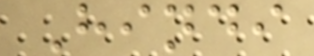Hindi
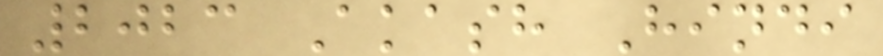2023 Akash Hindi
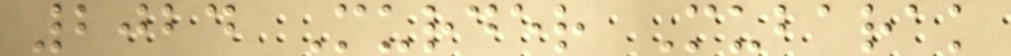2024 Murder Mubarak
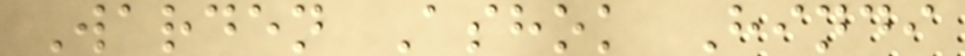Warden Ashok Hindi
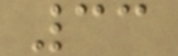33
